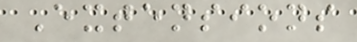Extensions
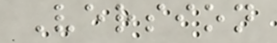Version
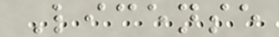License
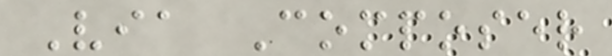Via Composer
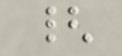{
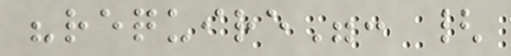"require": {
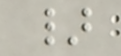}
